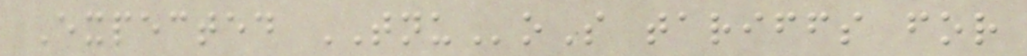Expected TNUoS tariffs for
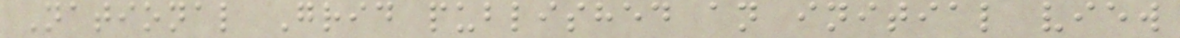National Grid published an initial view
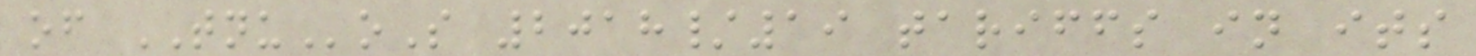of TNUoS 2018/19 tariffs in its
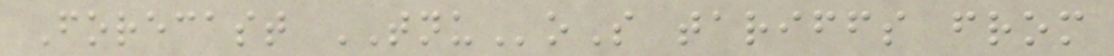Forecast TNUoS tariffs from
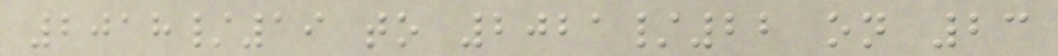2018/19 to 2021/22 on 23
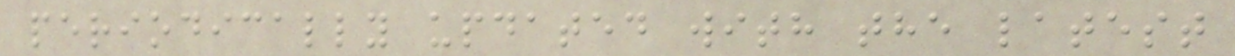periodically updated with the latest
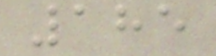185
